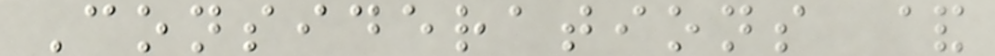Considerations &
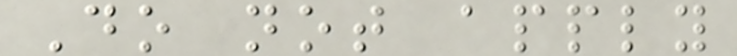Do not apply
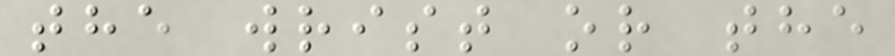the wrist or the
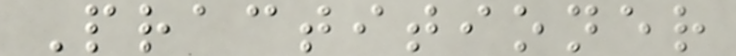Practitioner
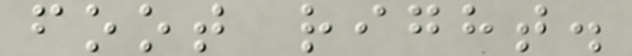foot right.
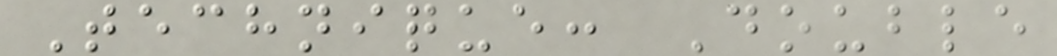Technique: Double
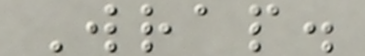Wrap.
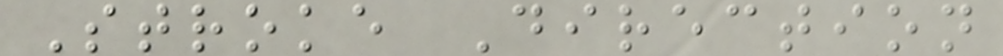Stroke Direction
